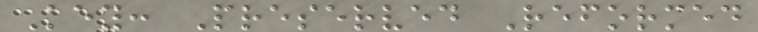Key: Preserved Reformed
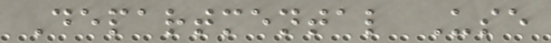Departmental Use
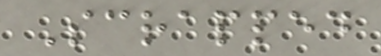Scrapped
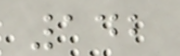142
